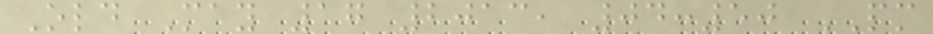Old May 17 2013, 04:50 PM
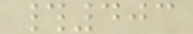#403
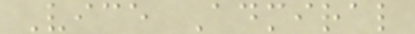Vice Admiral
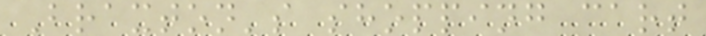Braxton's shopping cart
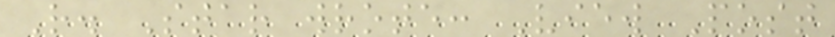R. Star wrote: View Post
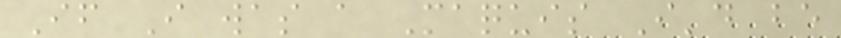If I was a Maquis I'd be
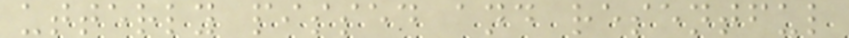utterly pissed and resentful
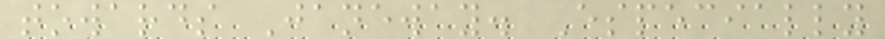towards Janeway. Especially
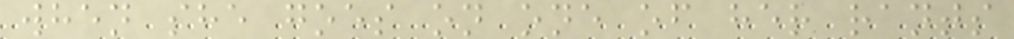when she goes on one of her rants
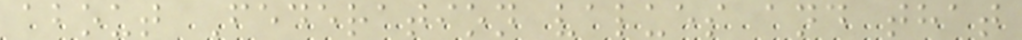about Federation values and that
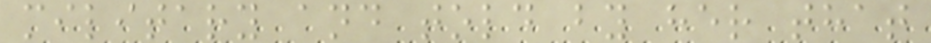military and told by her that
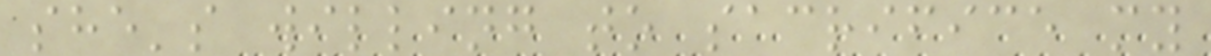she's willing to sacrifice my
